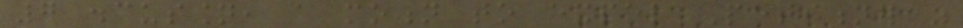7 discussion, a motion to expel Petitioner was
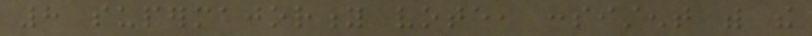8 supermajority vote, consistent with the
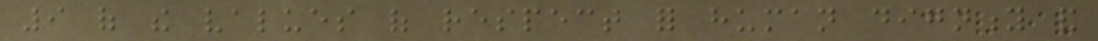9 of the values of respect for human dignity and
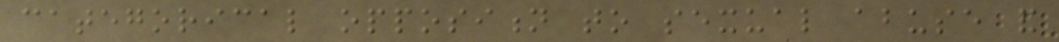categorical opposition to sexual abuse and
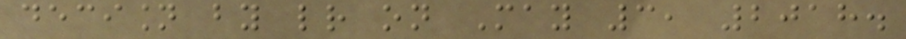decision by letter on May 3, 2018.
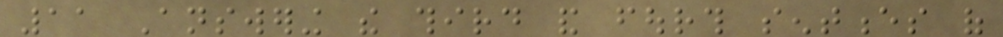11 Answering the third and fourth sentences of
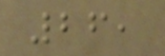26,
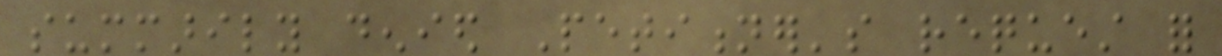summarily denied Petitioner's request for
